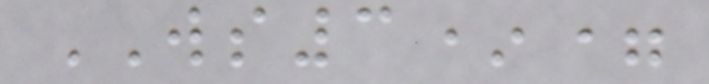WS3*=
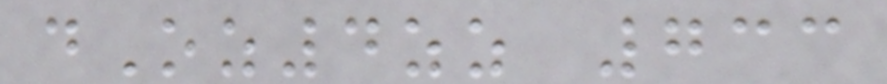dOz4zz 733
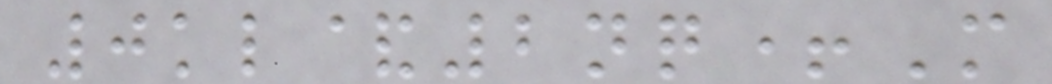0kl&2nq+M
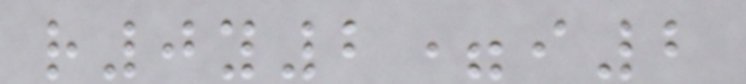r0y2=i2
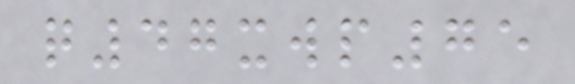q47xwp75
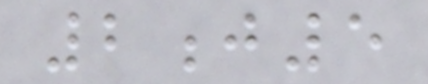2j5
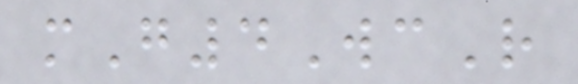mG4WcR
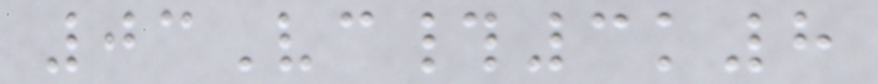03Vc#3k8
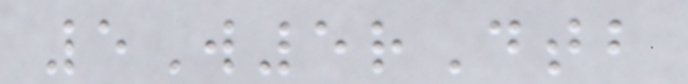5W5rDtb
